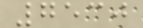7530
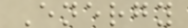Energy
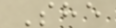She
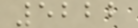5222
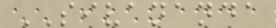SIVANANDA
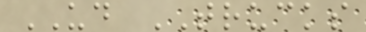UD TRUCKS
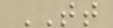TT
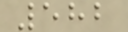582
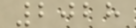2028
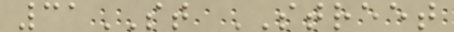31ST STREET
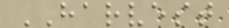HARVEST
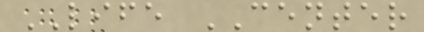LIFE CENTER
